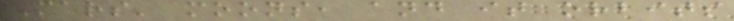Mars' moons, and it orbits
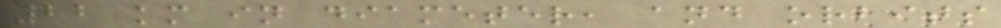22 km in diameter, and orbits
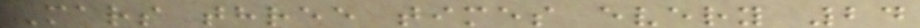Mars three times every 24
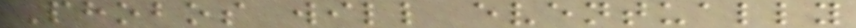Phobos will eventually
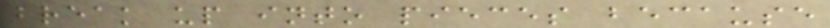break up into pieces because
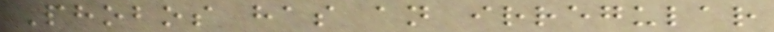Phobos has an irregular
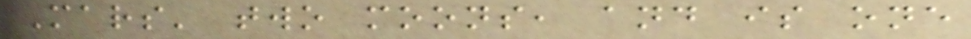Mars' two moons, and is one
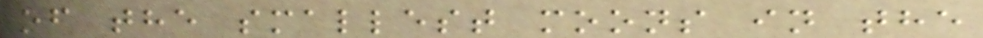of the smallest moons in the
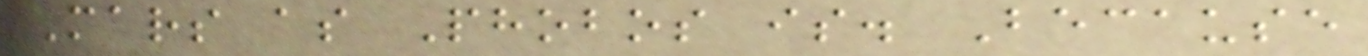Mars as Phobos is. Because
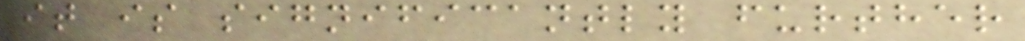it is significantly further
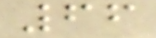66
